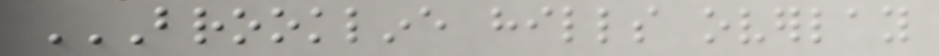BROOKLINE HILLS OVERLAY
